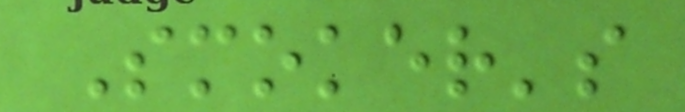Smoker's
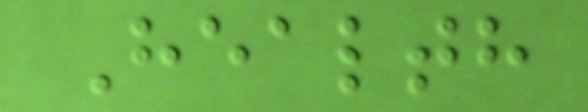Health
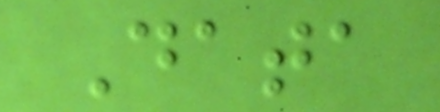Data
